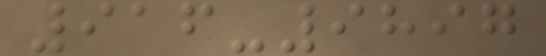916-9897
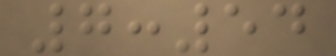7:54
